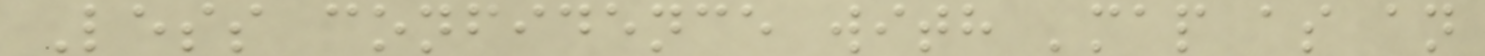Less confidence with 'map as an
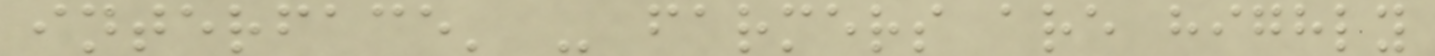interface' - farmers are highly
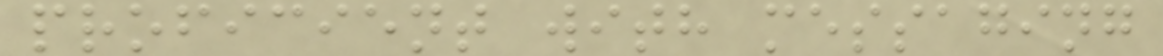proficient with messaging
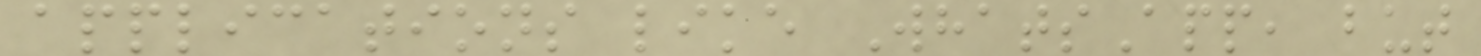applications like WhatsApp, but
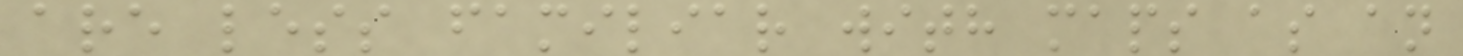are less familiar with maps as an
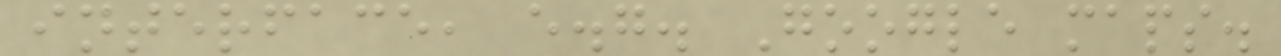interface, e.g. Google maps.
